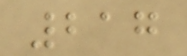217
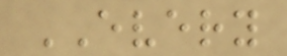EVERY
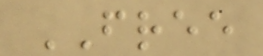FREE
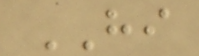HI
